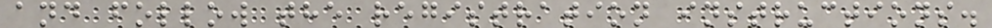and follow the registration instructions.
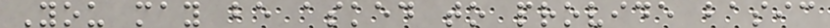You may be asked to provide basic
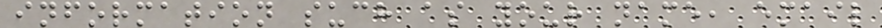information such as your name, email
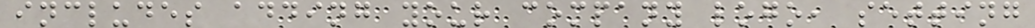includes adding your company logo, setting
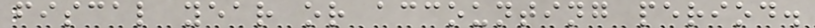fiscal year or accounting period.
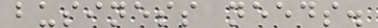business needs.
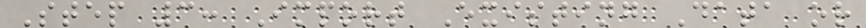Step 3: Import Existing Data or
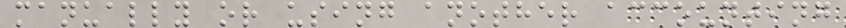manually or using another accounting
